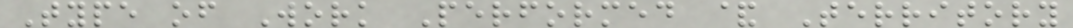Type of Work Performed & Territory
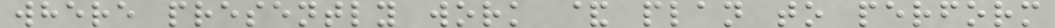where presently work & plan to perform
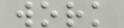work
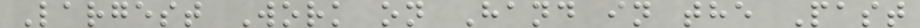Largest Work on Hand in the Past
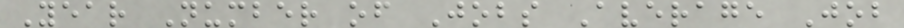Year Number of Jobs Average Job
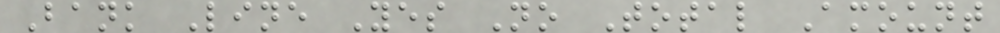Bank Line Yes No Total Amount
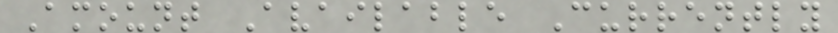Amount Available Currently
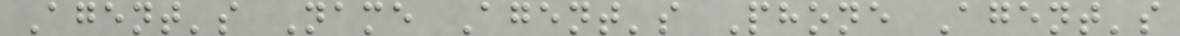Agent's Name Agent's Phone Agent's
